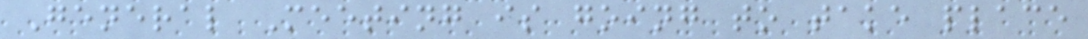General Meeting is going to take place
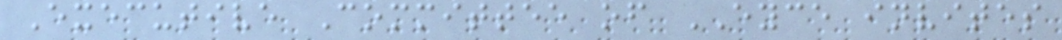Executive Committee of EYCE invites
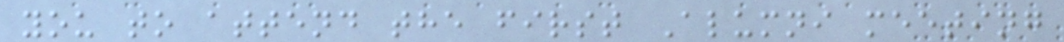you to attend the first Alumni meeting
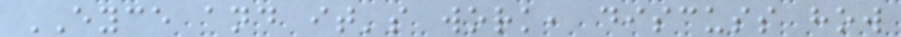EYCE and it's work, discuss how
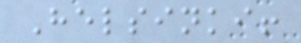Helsinki!
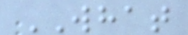WHAT
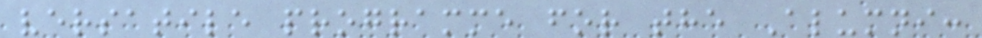versatile programme for the Alumni:
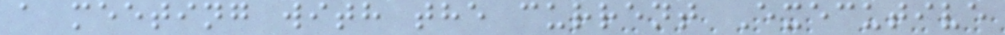a meeting with the current Executive
